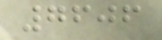7606
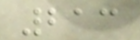213
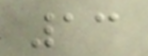13
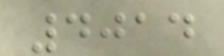4014
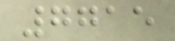7715
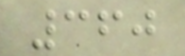360
